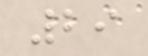29
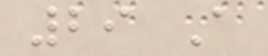29 A
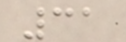31
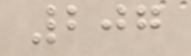207
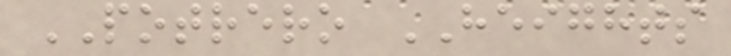POTRERO HEIGHTS
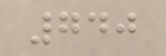740
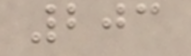203
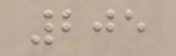205
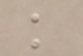k
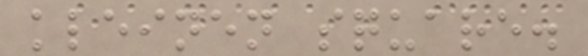kleinen square.
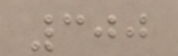300
